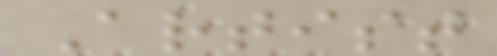Artist
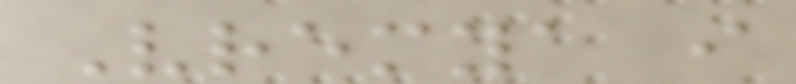Vremya i
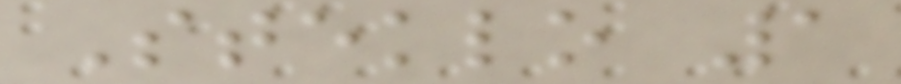Steklo 1
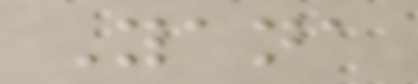Yana
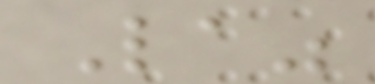La"
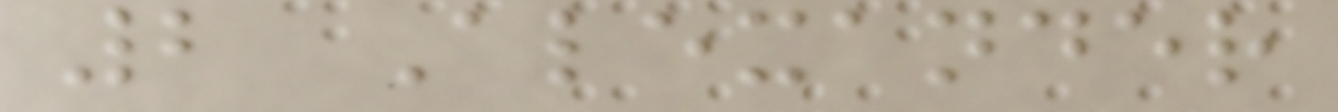2 Alexander
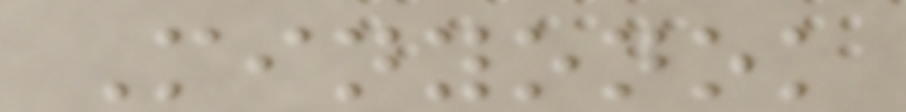Minyonok
